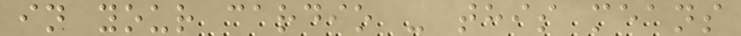in your cardio - this means
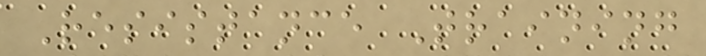Resistance Training
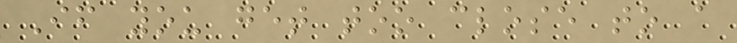If you get too close to a
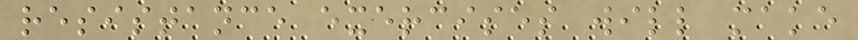resistance exercises will make
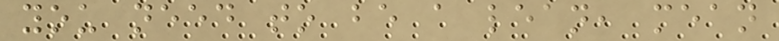you need to be a lean, mean
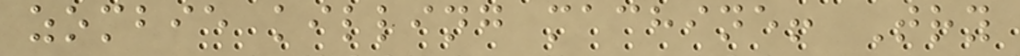zombie killing machine! Try
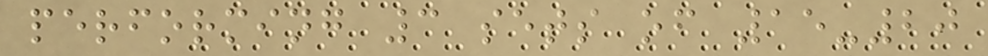performing 3 sets of 15-20
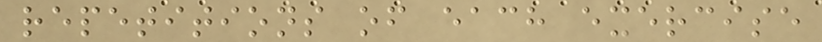repetitions of each exercise
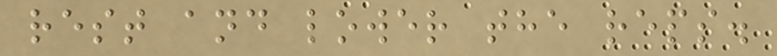rest and lower the reps.
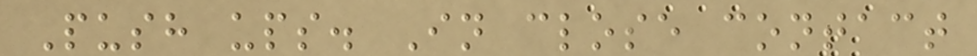Push ups. In close contact
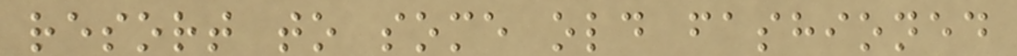resort to some old fashioned
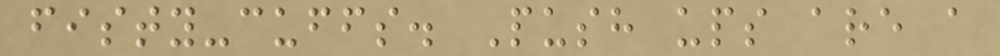fisty-cuffs. Push ups are a
